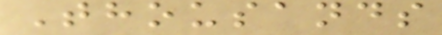Thousands
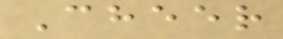Cheer
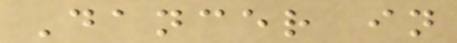Dancer in
